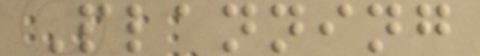Planning
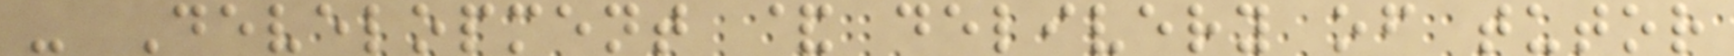- Development & delivery of tutor
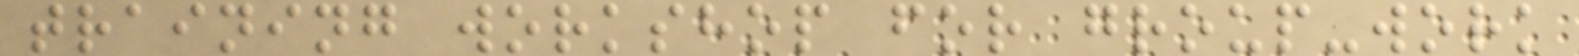training workshop for group-work
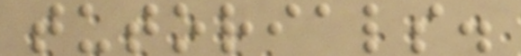tutorials.
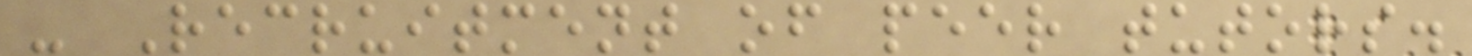- Recruitment of peer tutors.
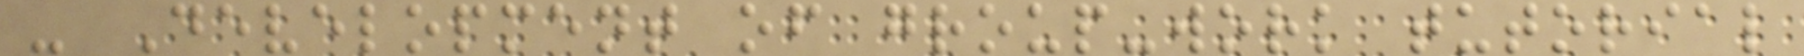- Development of group-work tutorial
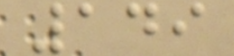149
